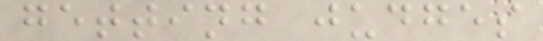getting judges
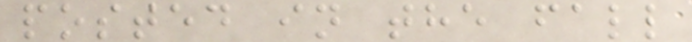posted in the fall
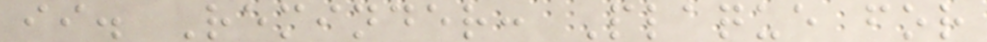ii. Reminder: Plaque for
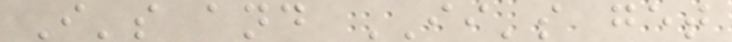I's and II's get
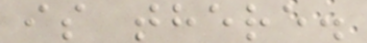is there.
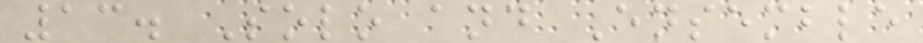13. Solo and Ensemble
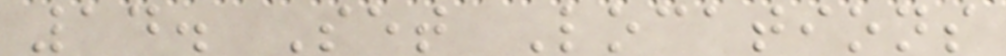14. Set Locations
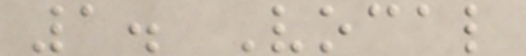1. Vocal
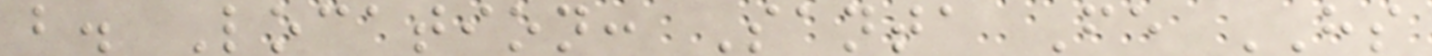b. Location: Santa Fe HS
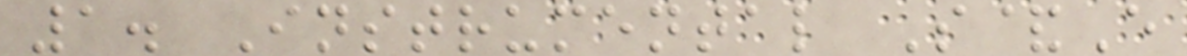1. Instrumental S&E
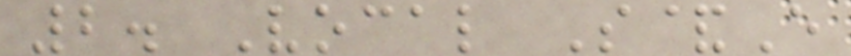2. Vocal S&E
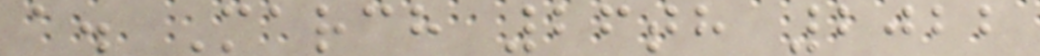a. March 26th 2022
